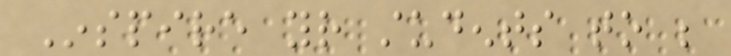Inspire your students to be
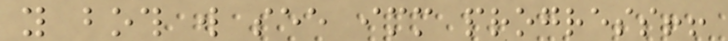you both will see immediate progress!!
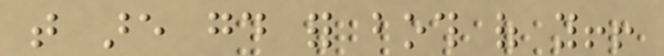that are good for both of you!!
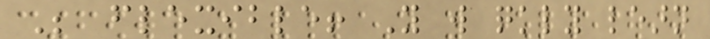Be flexible! You will quickly learn
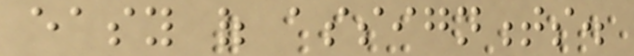easy of assignments.
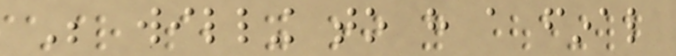Be willing to have a final
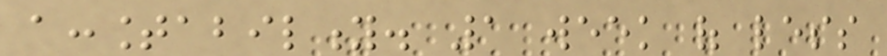accountability. 1 week of less
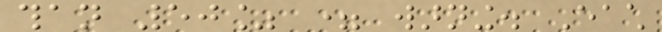than 50% = warning. Each
